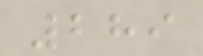289
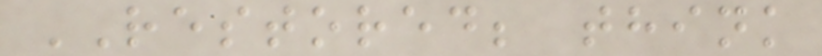RESTORED; think
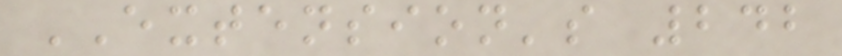EXTENSION's 242
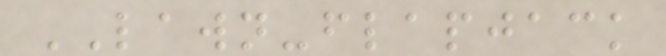LAWN-flapjack
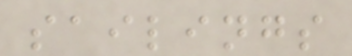sailings
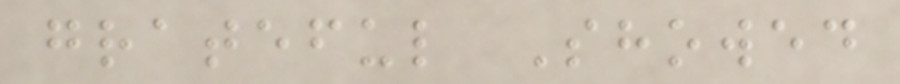grateful Showed
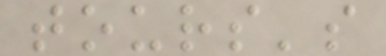tours's
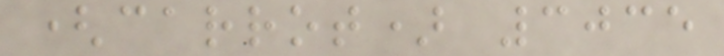(carrot) 3035
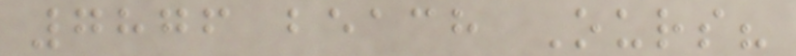7876 beach Ours?
